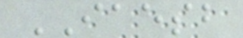IAESB
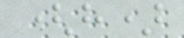(h)
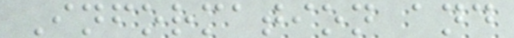Information and
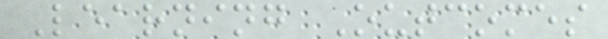Learning Outcomes
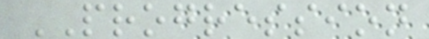PROGRESSION
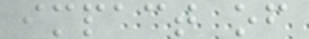impact of
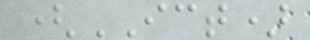(ICT)
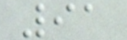91
